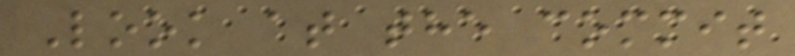Look at the commit
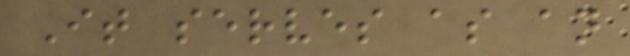It serves as an
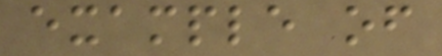example of
